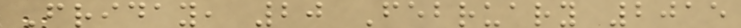Friday, 20 February 2015
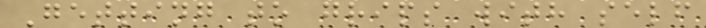Getting to grips with self
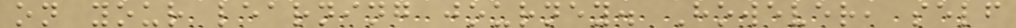on your learning journey. However, self
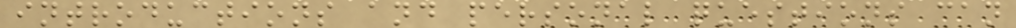introductions and personal questions can
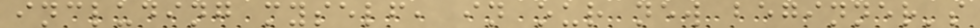including myself, in our new beginner's
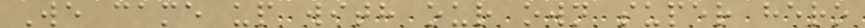We came up with our own super hero
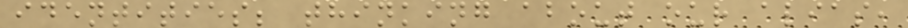identities; thinking about our alias,
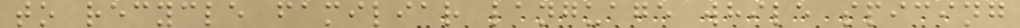to recycle familiar language while spicing
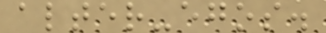alter-egos.
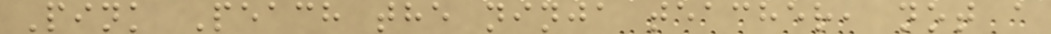Pink Peach the ninja teacher, not a
